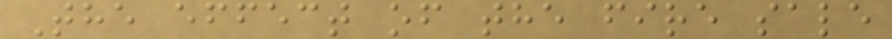The effect of the fire sale
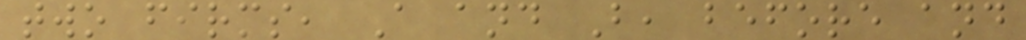two firms, A and B, before and
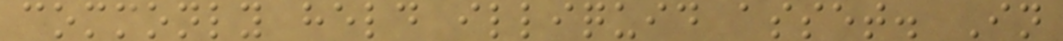commonly held illiquid asset. In
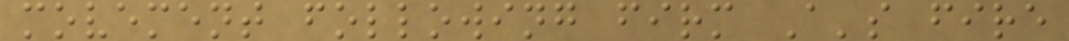movement following firm A's fire
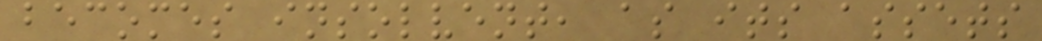becomes insolvent, as its assets
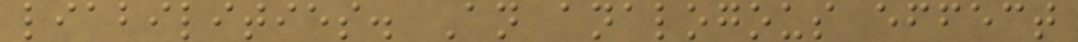liabilities. An analogous effect
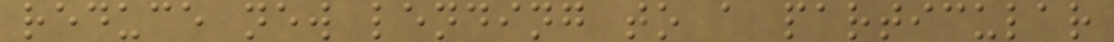reduce new lending to a particular
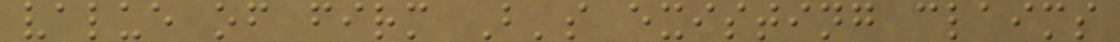value of firm B's existing claims
